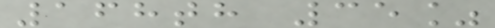168th 35%
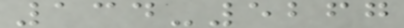134-5267
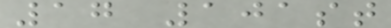17 101st
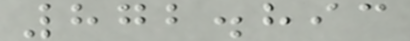872.893
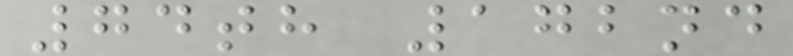74th 172nd
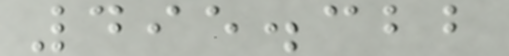495.322
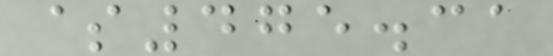$475.31
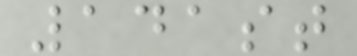141st
